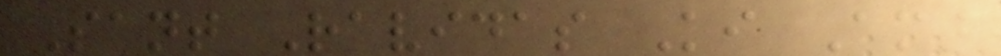Sant Ravidas Ki Amar
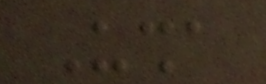Usha
